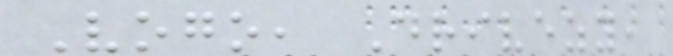Vogo, Drivezy,
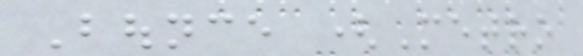Bounce (Metro
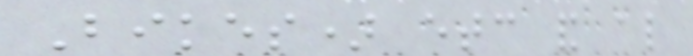Bikes) etc and also
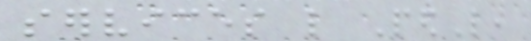services like PedL,
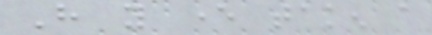Have you ever taken a
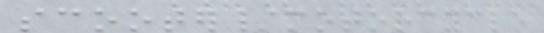scooter/motorcycle
